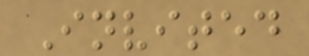Invited
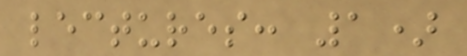lectures: 1)
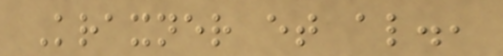Kraxner et al.,
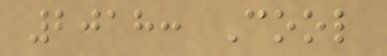2018: Cool
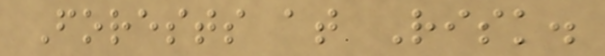Forests at Risk.
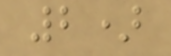2)
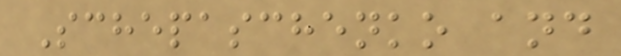Schepaschenko and
